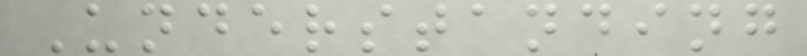Understanding
